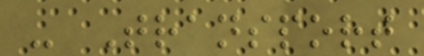- Transport
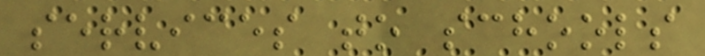services to schools
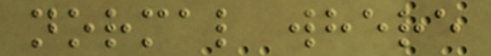normal where
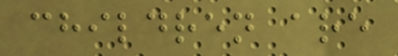children are
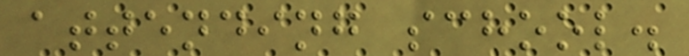attending school.
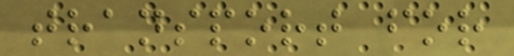transport for
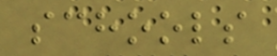schools
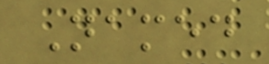Named
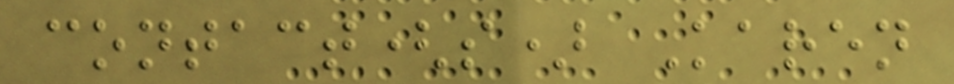contact(s) Karen
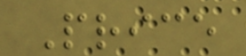Price
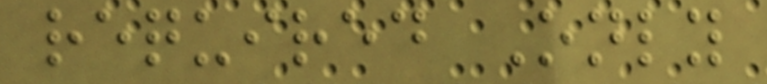required Only
